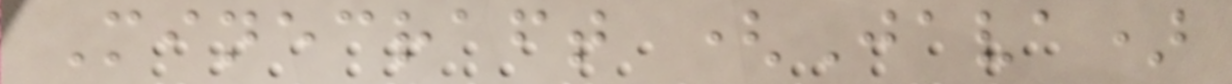Minecraft (Java)
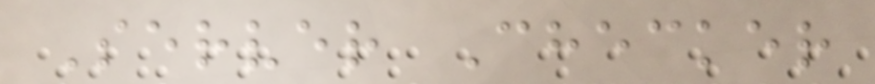Server Checker
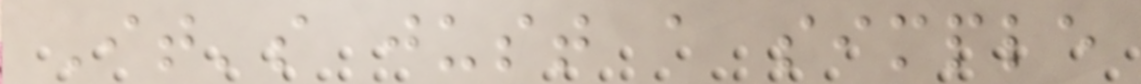It's just a simple
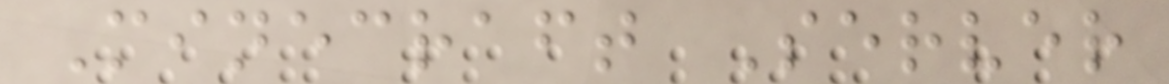Minecraft Server
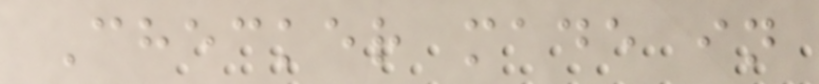Checker made in
